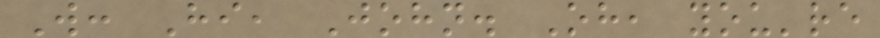W: Hi, John. Oh, you're
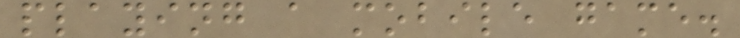playing a mobile game.
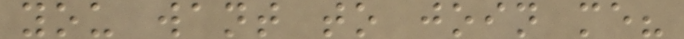you want to join me?
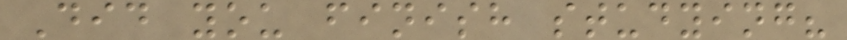Did you finish studying?
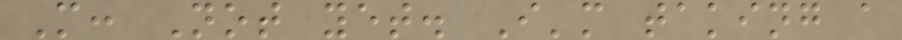M: Not yet. I'm taking a
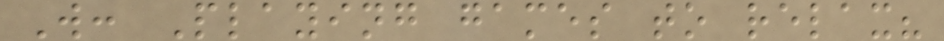W: Playing games to relax?
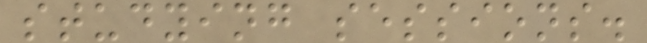studying sessions.
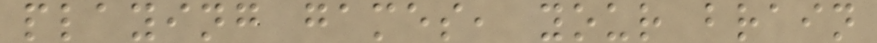playing games, your brain
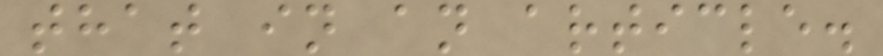that in an article.
